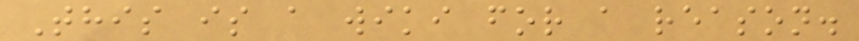This is a wiki for a reason.
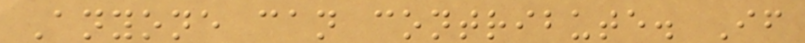Anyone can contribute. If
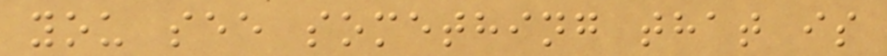you see something that is
